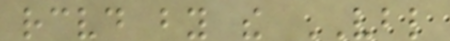received by the VBL
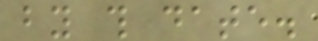by this date.
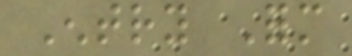Entry Form
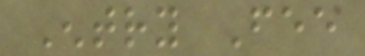Entry Fee
